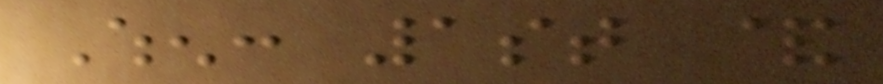When: 1st &
